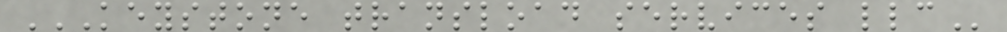KEYSTONE TRANSLOAD SERVICES LLC
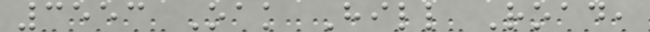3553 Oak Hill Road,
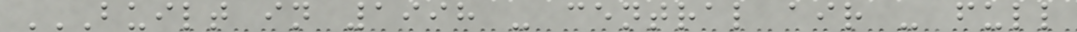BUILT IN 1998 - CENTRAL AIR - FULL
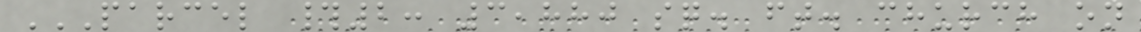PARCEL #2: 3,880 SQ. FT. CHURCH ON
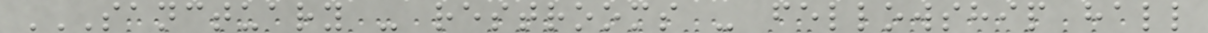SANCTUARY - RESTROOMS - FELLOWSHIP HALL
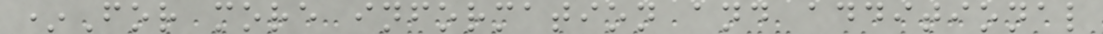*For more information and additional
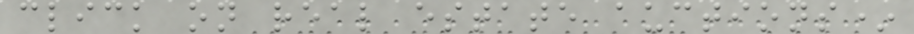click on real estate auctions*
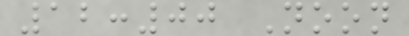12:00 Noon
